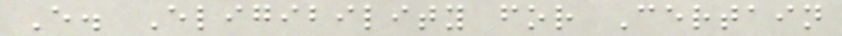E. Eligibility for Certain
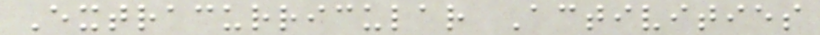Extracurricular Activities
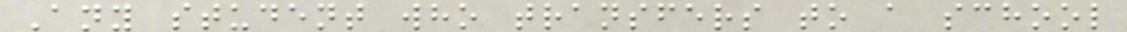Any student who transfers to a school
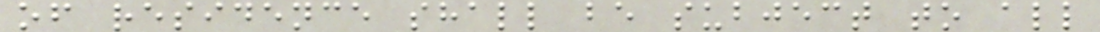of residence shall be subject to all
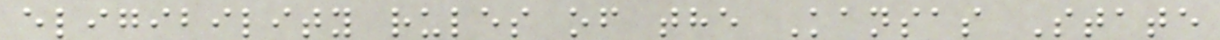eligibility rules of the Kansas State
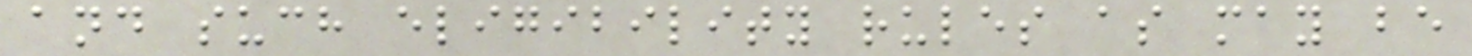and such eligibility rules as may be
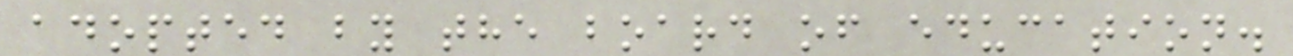adopted by the board of education.
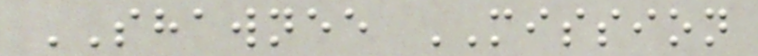SHAWNEE MISSION
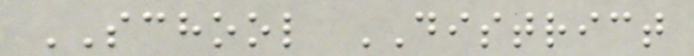SCHOOL DISTRICT
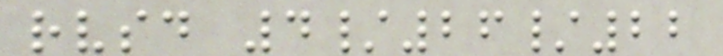rvsd 4/26/22
